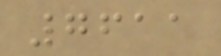7611
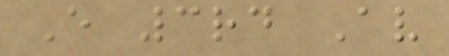E 3rd Av
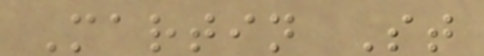Martin St
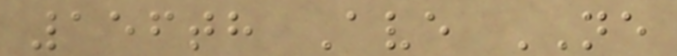156th Ave NE
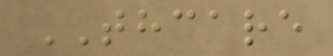THCARE
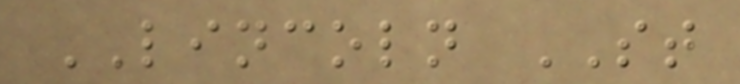LINCOLN ST
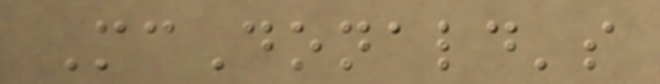McDonald's
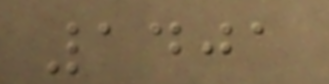1401
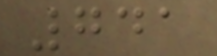741
